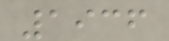1936
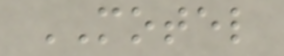MOTEL
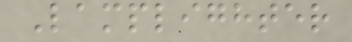Lamplighter
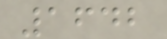1642
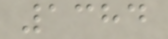1384
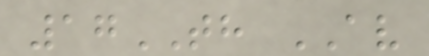17TH AV
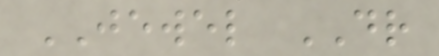JEWEL DR
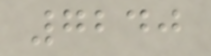7240
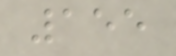155
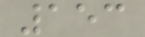153
